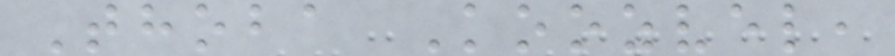Thoba Koozvel,
